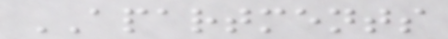APARTMENTS
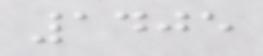1405
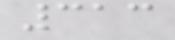313
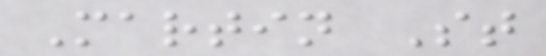Martin St
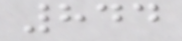844
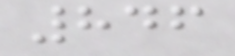846
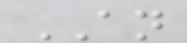AN
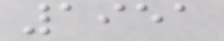1951
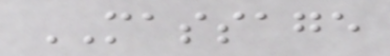MASSAGE
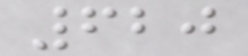620
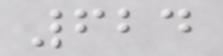624
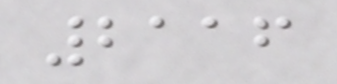2116
